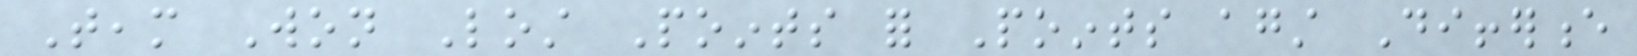Team Won Lost Points for Points against Difference
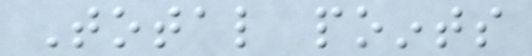Total points
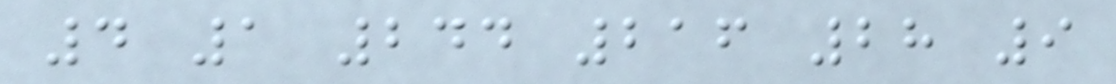4 1 244 216 28 9
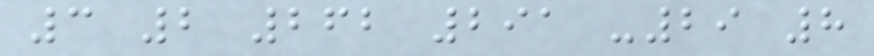3 2 262 291 -29 8
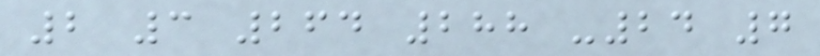2 3 264 288 -24 7
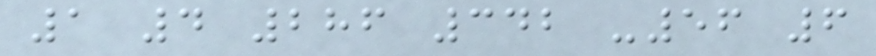1 4 286 342 -56 6
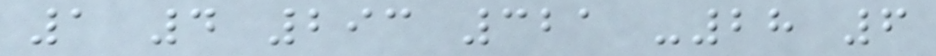1 4 293 321 -28 6
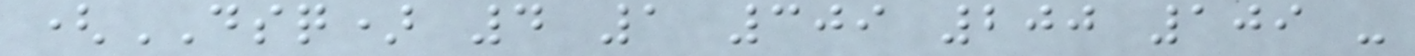(DSQ) 4 1 309 200 109 -
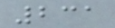231
